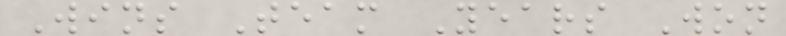Wins Team Years Won
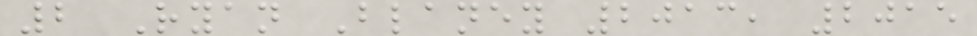2 Ryan Blaney 2013, 2015
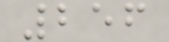256
